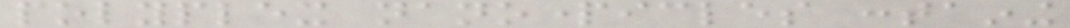polyplex nanoparticles containing
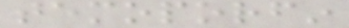temoporfin
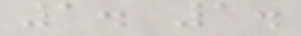1. 1.
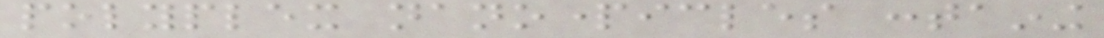polyplex nanoparticles containing
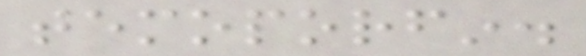temoporfin.
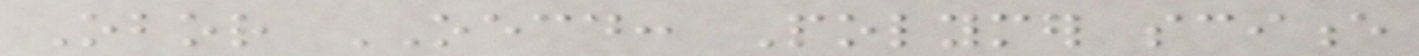Obor OECD: Polymer science
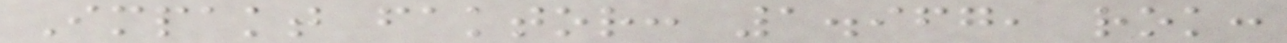Impakt faktor: 1.967, rok:
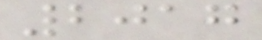2017
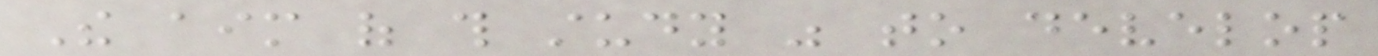The aim of this study was to develop
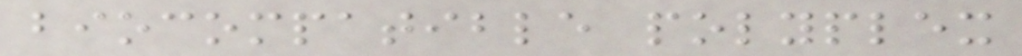biocompatible polyplex
